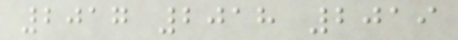2017 2018 2019
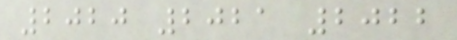2020 2021 2022
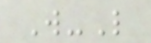W-L
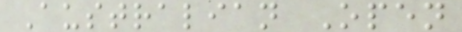Australian Open
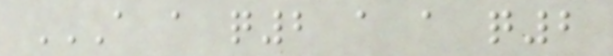A A Q2 A A Q2
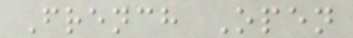French Open
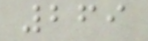269
